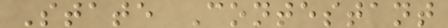State Contestant
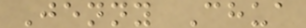Jenny Chua
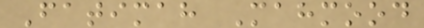Fatimah Mahmood
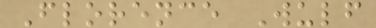Florence Wulf
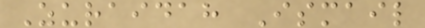Zuraidah Ismail
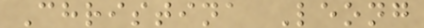Christina Leong
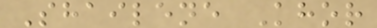Shailene Khor
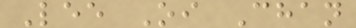Lee Oi Chan
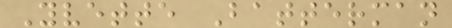Yvette Batterman
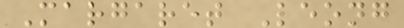Margaret Leong
